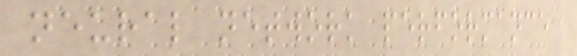neural network performance
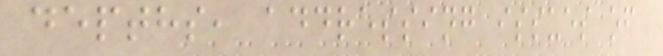depths, addressing issues of
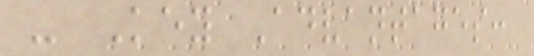- Key Advantages:
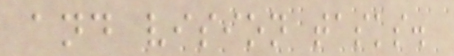and vision tasks.
